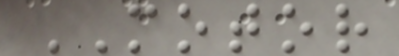MOTOR
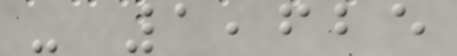- 1,625
